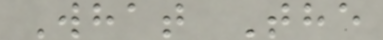What The
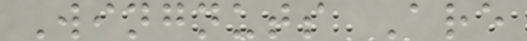Wingnuts Are
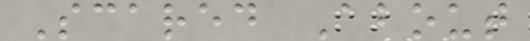Scared About
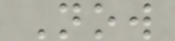Now
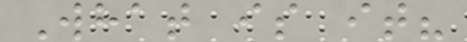What is it?
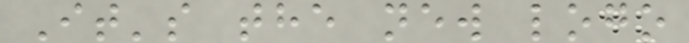It's the new logo
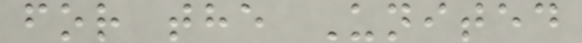for the United
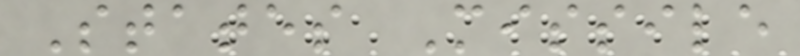States Missile
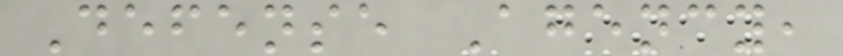Defense Agency,
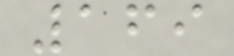169
